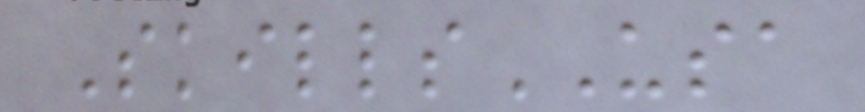SkillsUSA
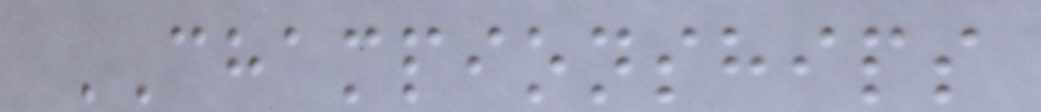CHAMPIONSHIPS
